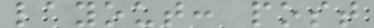layout: post
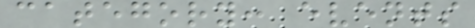category: events
